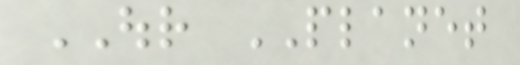OUR PLANET
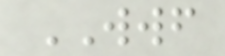WWF
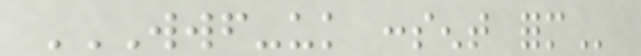WWF-UK CONSENT FORM
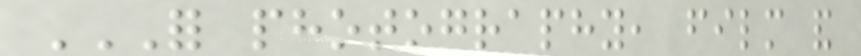FOR PHOTOGRAPHY, FILM AND
